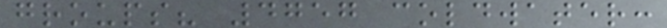groups? 4757 coldwater:
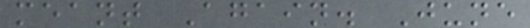meant Again. June
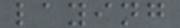laying
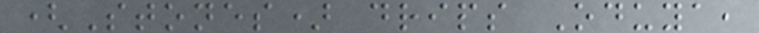(Stones) drips Oduya,
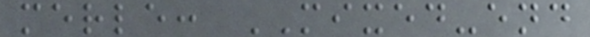merle: MIXED-end
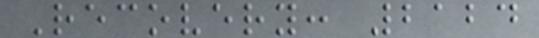Recovery: 2124
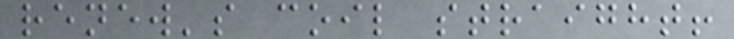renew's coil straight!
